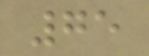75
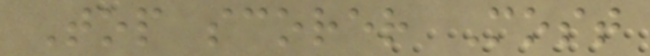Top scorer Most
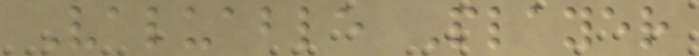Valuable Player
